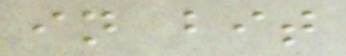in bit
